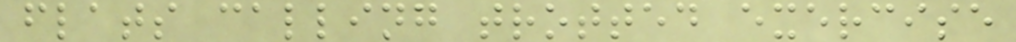flats calling trotted exercise
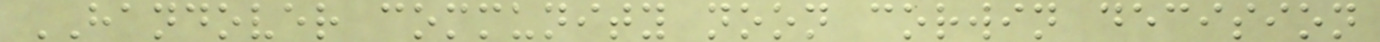HANDOVER community noon corwin decision
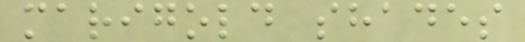marigold shades
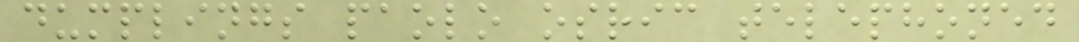dumplings paolo osric telephoned
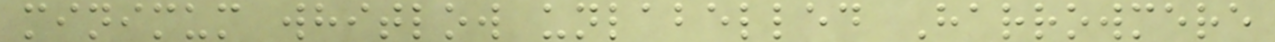minimum whitlow unlabelled Harrowmere
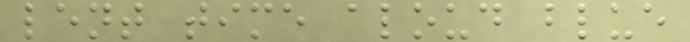lent time aloud blue
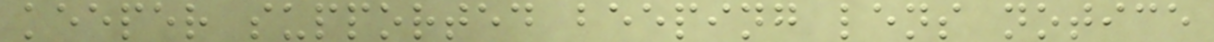keeper supported beeping lens notice
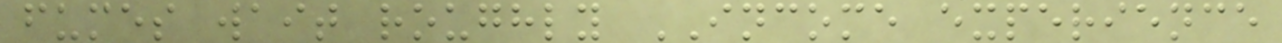fumes wait roughly INCOME experience
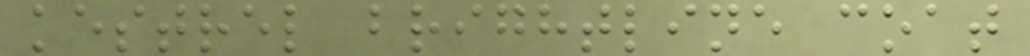kestrel brightline coat
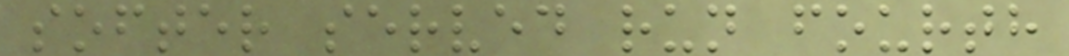softer served run fourth
